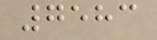7583
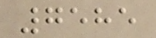7585
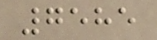7585
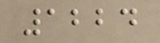1224
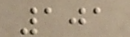101
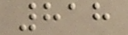818
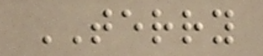TERRY
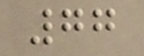77
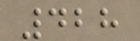428
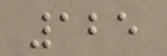125
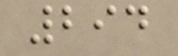294
